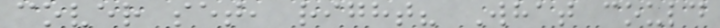cover set, right? What could
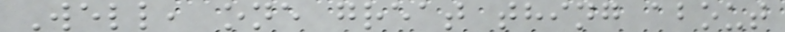Well, one great thing about
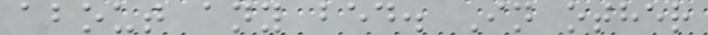about any bed. In other
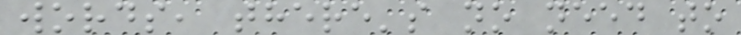words, there's no need to
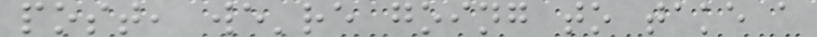post, we're going to take a
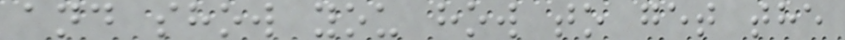and show you how to get the
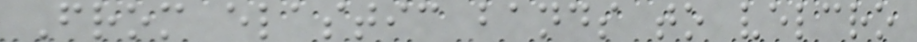From elastic bands to velcro
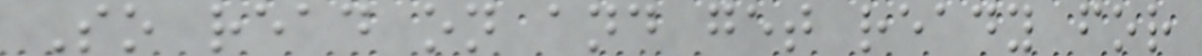So read on and get ready for
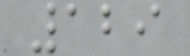129
